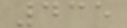435
